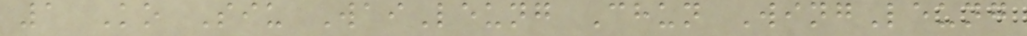1 Ko Siu WaiLeung Chun WingLeung
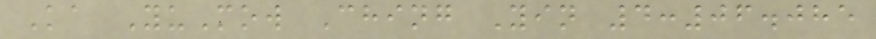Ka YuMow Ching Yin 4:06.085
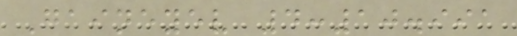Gaineyev 4:10.991
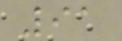91
